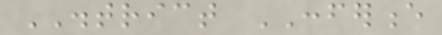DISTRICT CONFERENCE
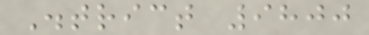District 9800
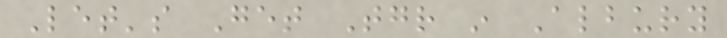Let's Get Together in Albury
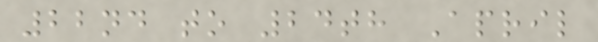22nd to 24th April
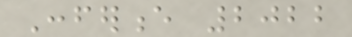Conference 2022
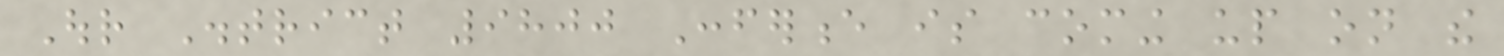Our District 9800 Conference is coming up on the
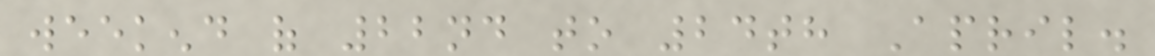weekend of 22nd to 24th April.
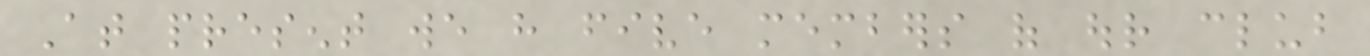At present we have five members of our club
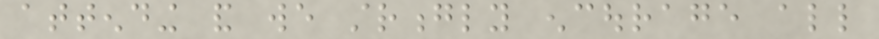attending and we strongly encourage all
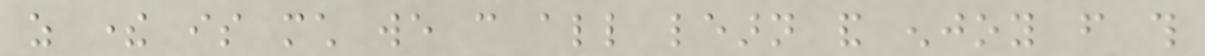as there is much we can all learn and enjoy from this
